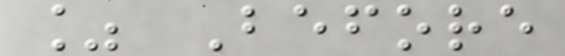% Before
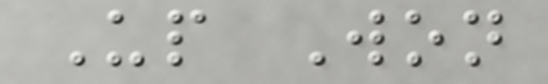Up Won
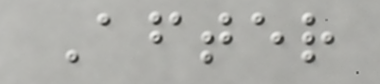After
